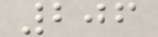206
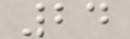24
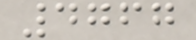4767
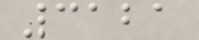3121
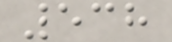538
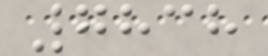7838
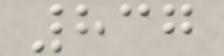837
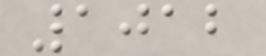1012
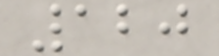120
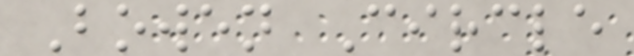Bowen Circle
